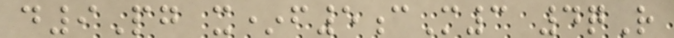d9Pg x*f5cM3 4qR
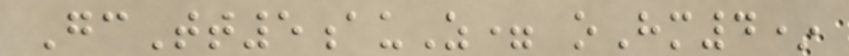GcTt5auZ= oHm4*
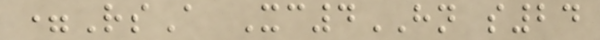=RsA Xc4HN s24
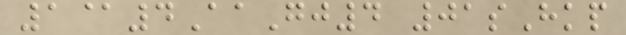1@4AaGj4 01sHkp
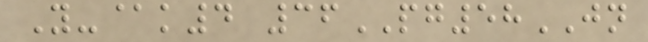Y-@k4 36PG58JN
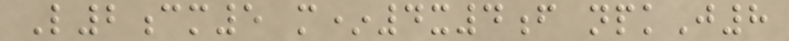L2cm5 m*4x4f npkJ8
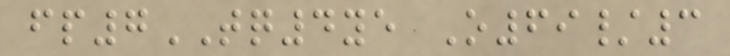fp7TQ4ye O69/3
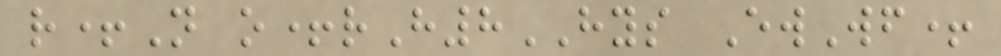r+N o+rH8HYS EwWf+
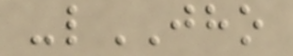-lJHO
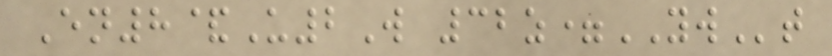En8&U2W 32z=YWt
